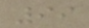99
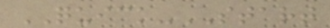QUICK-START
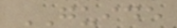GUIDE
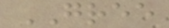GREE
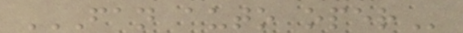FAN AUTO OPER
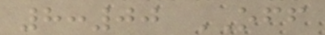8:00 OFF
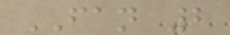FAN 2
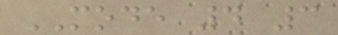MODE 4 3
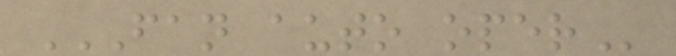FAN AUTO OPER
